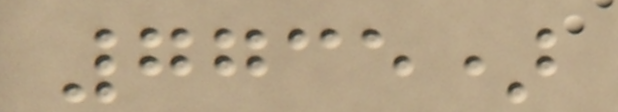7735)
